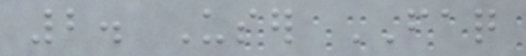2. User FAQ
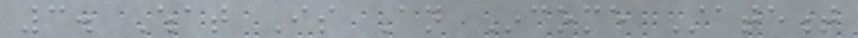3. What Is An Income Statement
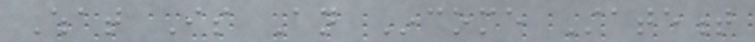What Is An Income Statement
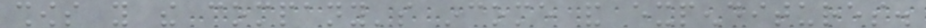shows you the company's income and expenditures.
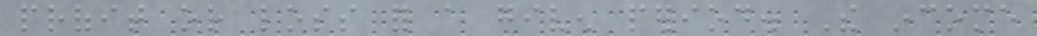profit or loss for a given period. The income
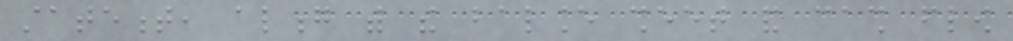statement, along with the balance sheet and cash flow
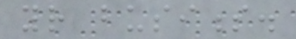your business.
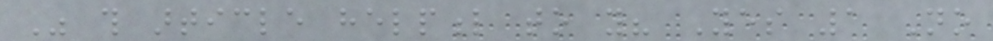Was this article helpful to you? Yes 1 No
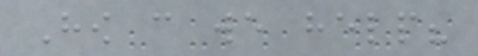How can we help?
